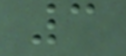3
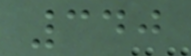340
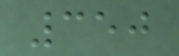350
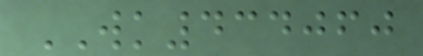WK434060
